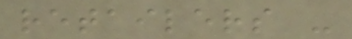retailers -
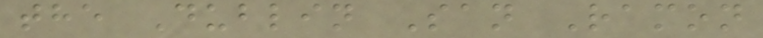the Dublin San Ramon
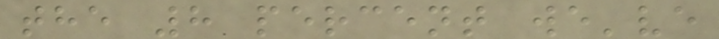the 8 percent we've
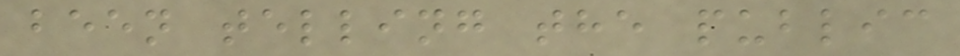been telling the public
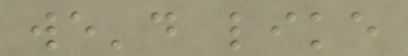we'd like
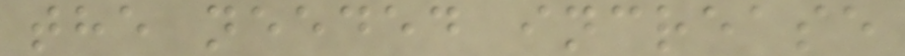the needed increase
